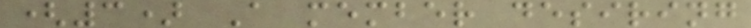(3) A member desiring
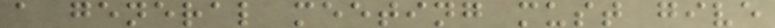a general meeting must give
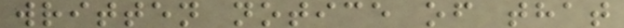written notice of that
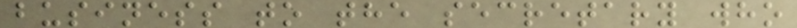business to the secretary who
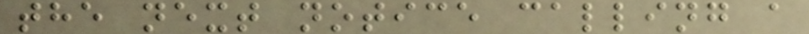the next notice calling a
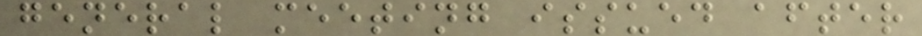general meeting issued after
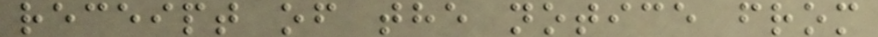receipt of the notice from
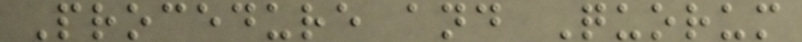Procedure and Quorum
